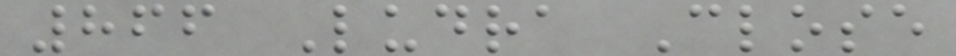866 Ludra Close
